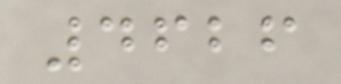4626
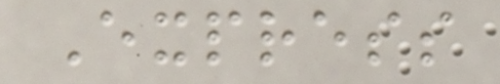Express
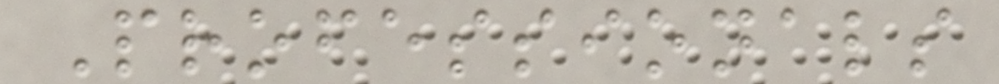Professionals
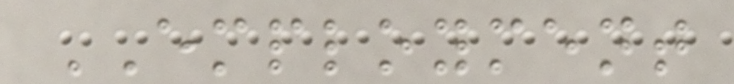EMPLOYMENT
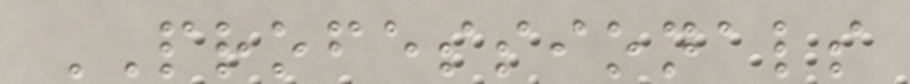PROFESSIONALS
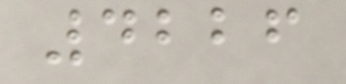4226
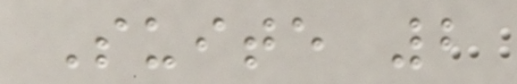Suite 2
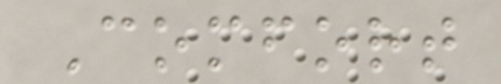Comfort
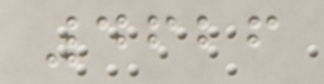4626
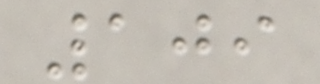109
